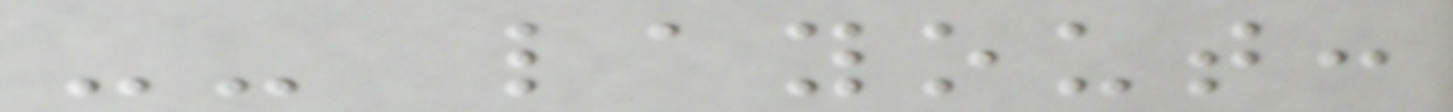-- layout:
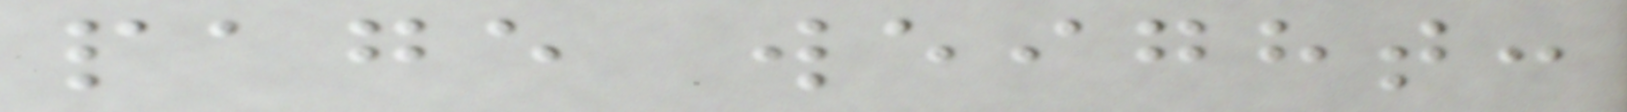page weight:
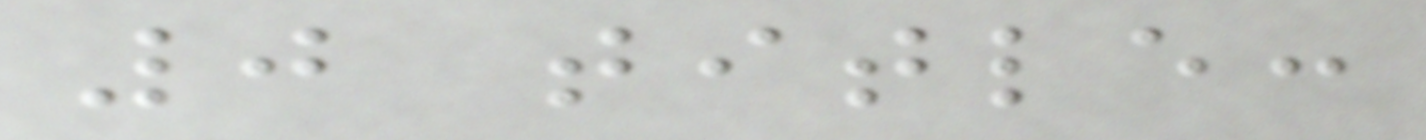0 title:
